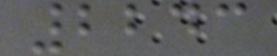2243
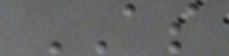AS
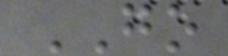GO
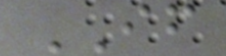IF
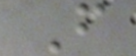F
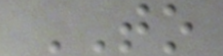TO
